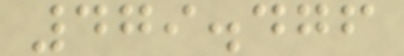479.476
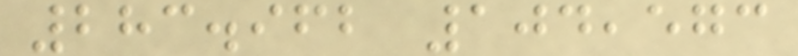283.962 104,573
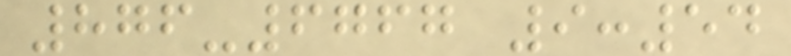876-6767 9:54
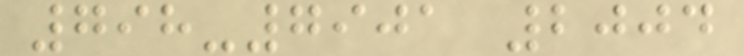798-7901 2004
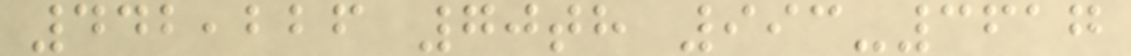442,226 70th 993-3617
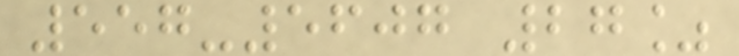557-5607 27%
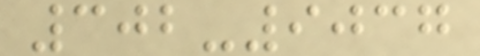302-9037
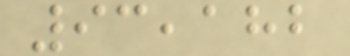93,182
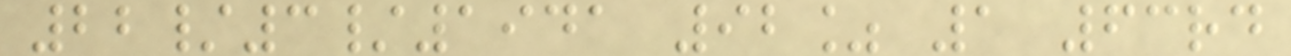22/3/1941 92% 1 63rd
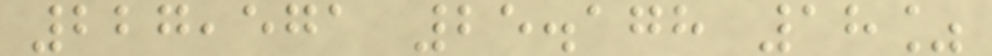227,571 25.178 18%
